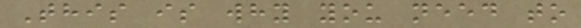This is why you need to
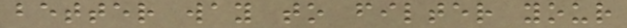better way to filter your
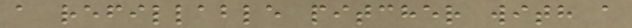a refillable pitcher with a
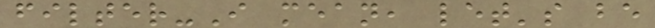filter-I mean, let's be
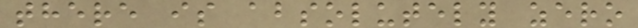there is absolutely zero
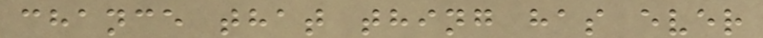chance that thing has ever
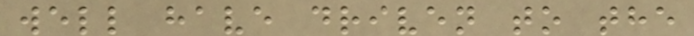well have driven to the
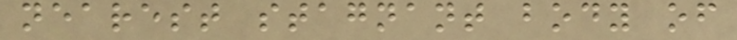nearest stagnant body of
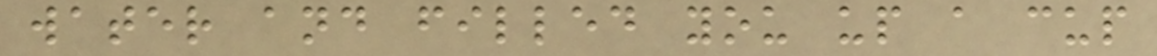water and filled you up a cup
